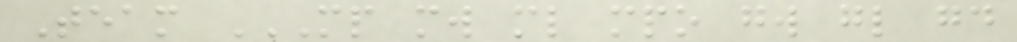Team MP MW ML MPO GW GL GD
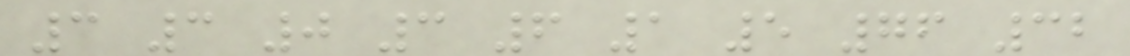3 3 0 3 6 1 5 76 32
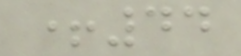+44
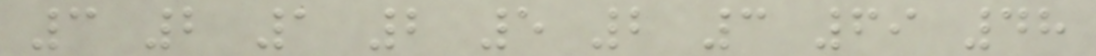3 2 1 2 5 2 3 69 48
